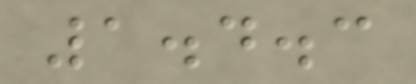1.4.3
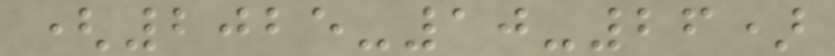(2025-10-26)
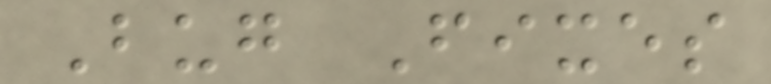Bug Fixes
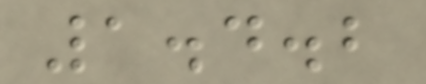1.4.2
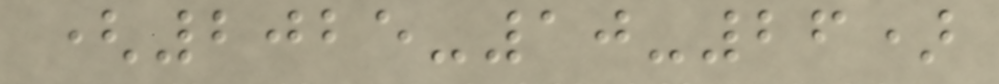(2025-10-26)
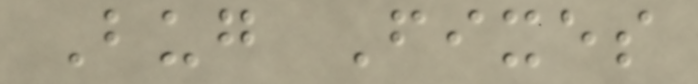Bug Fixes
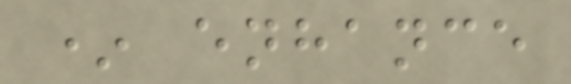* enhance
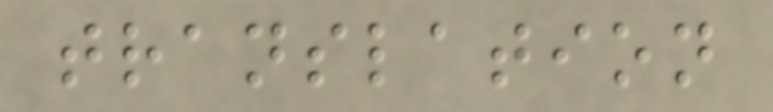translation
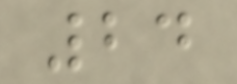24
